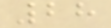28
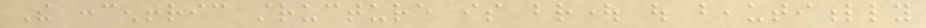The concentric structure is brought out beautifully
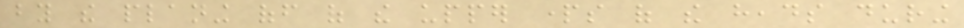by the planing off of the upper parts of the heads during
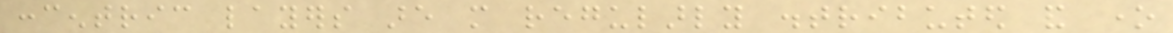concentric layers are more regularly distributed and one
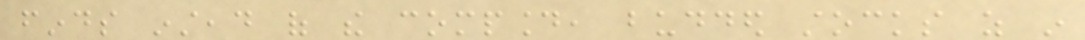finds instead of the compound, budded stocks as in
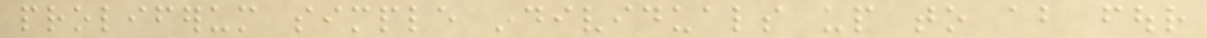proliferum simple individuals up to about four
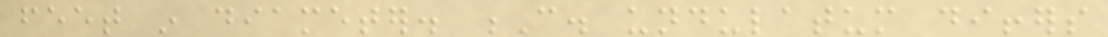feet in diameter. C. undulatum differs
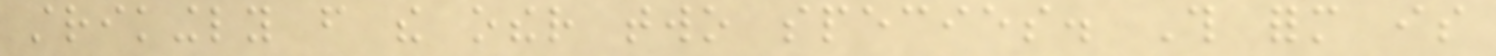strikingly from the other two species. This form is
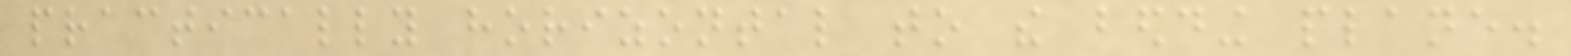practically horizontal to the bedding plane.
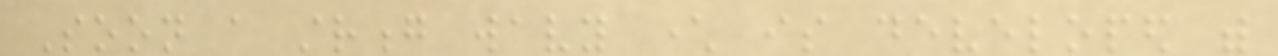Soon a strong wavy character is developed with
